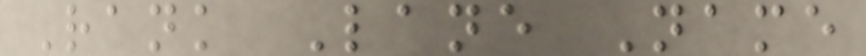Rank Lane Name
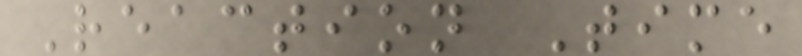Reaction Time
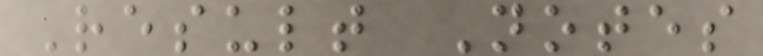Result Notes
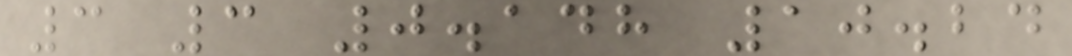3 3 0.148 10.24
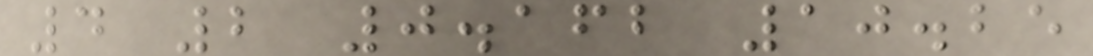4 2 0.162 10.25
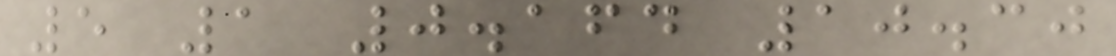5 1 0.164 10.30
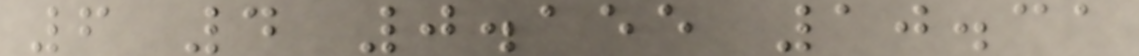6 4 0.155 10.31
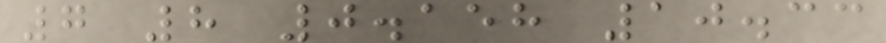7 8 0.158 10.33
